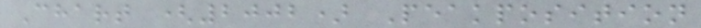Chart (2002) Peakposition
